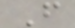F
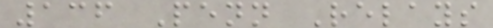136 Penn Relays
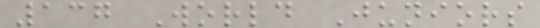137 World Juniors
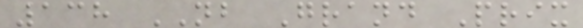138 NB Grand Prix
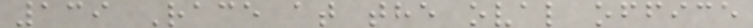139 Race at the oval office
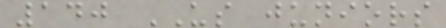140 US juniors
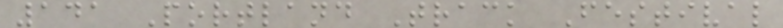141 Portland Track Festival
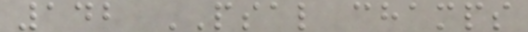142 PSAL champs
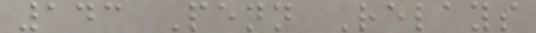143 Penn Relays
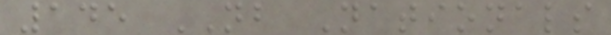145 NB Nationals
